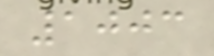1003
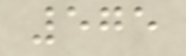575
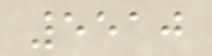5510
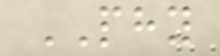PHY
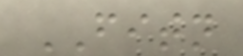FITN
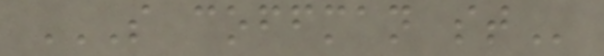S COFFMAN ST
